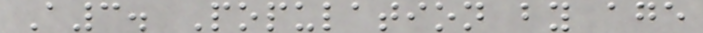A3. Population by age
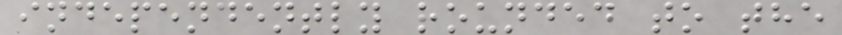independently rounded to the
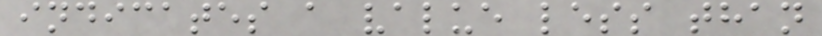indicates a value less than
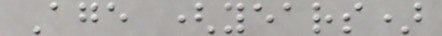Age (years)
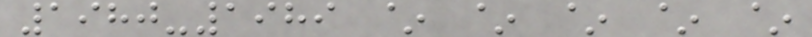1980-1989 ~ ~ ~ ~ ~
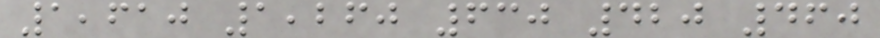1,610 1,260 630 420 460
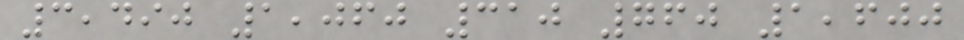3,490 1,060 310 760 1,600
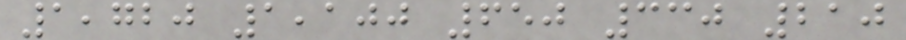1,720 1,100 650 330 210
